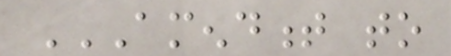AMENDMENT TO
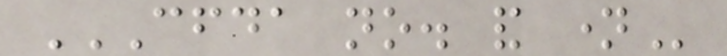CFDA NO. AND NAME
